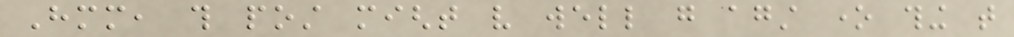Hmm, this post might very well go against one thing that
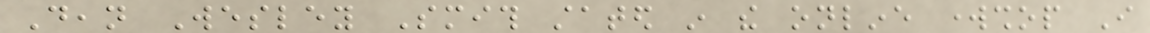Dean Wesley Smith stated in the online workshop I
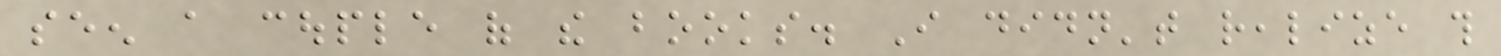seen a couple of the books. I didn't realize this
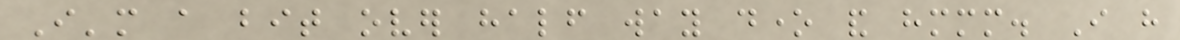I'm a bit over half way done and hmmm. I have
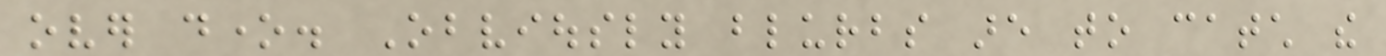over done. Obviously blurbs are to catch the
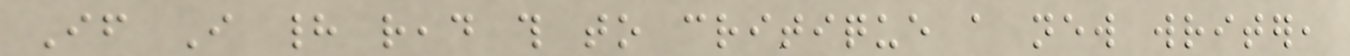If I had read this to critique a new writer,
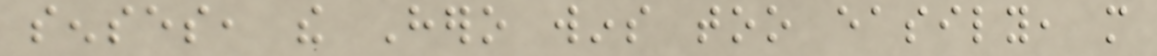senses, the Hero wins too easily, more
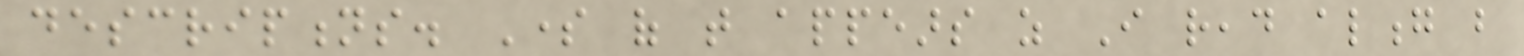descriptions. Some of that appears as I read along but
